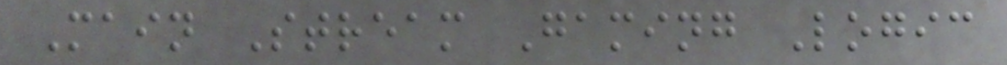Main Stream Gaming Logic
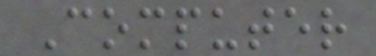Computer
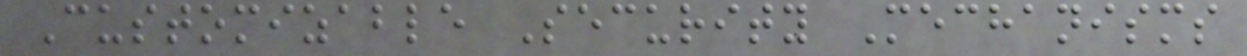Customizable Security Mechanisms
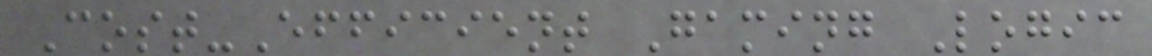Cost-Efficient Gaming Logic
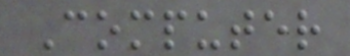Computer
